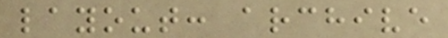layout: archive
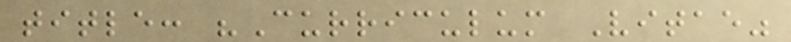title: "Curriculum Vitae"
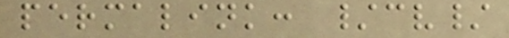permalink: /cv/
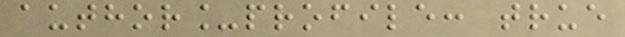author_profile: true
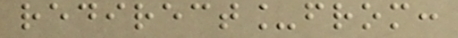redirect_from:
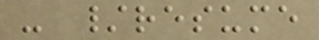- /resume
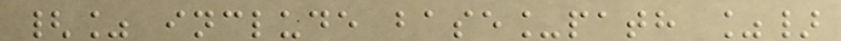{% include base_path %}
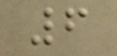6
